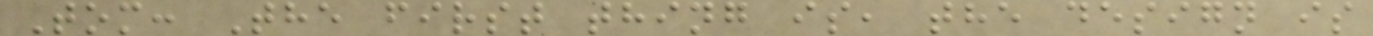Tom: The first thing is, the design is
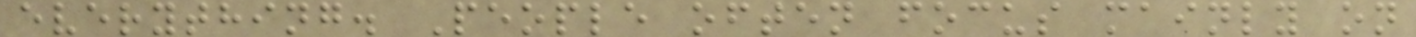everything. People often focus mainly on
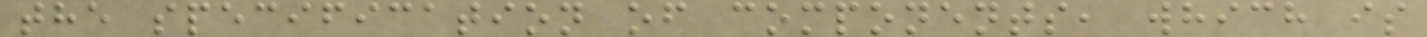the specification of components, which is
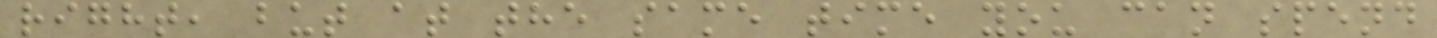right, but at the same time you can spend
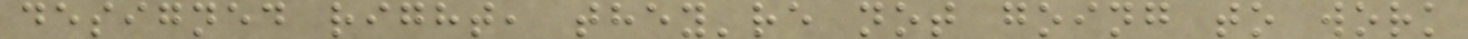designed right, they're not going to work
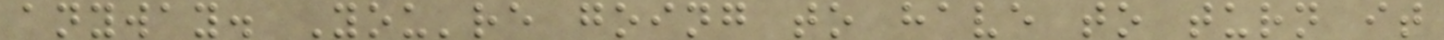anyway. You're going to have to turn it
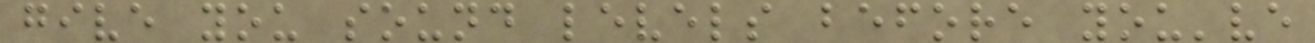give you sound levels before you've
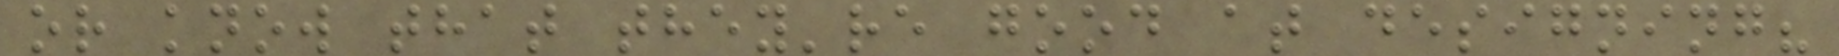or know that they're good at designing?
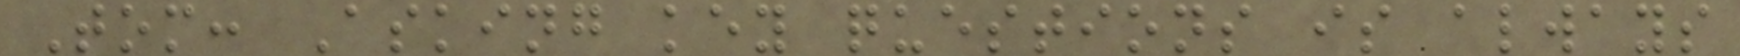Tom: Asking key questions is always
